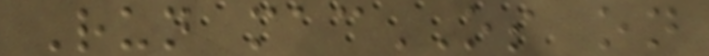Run macOS on
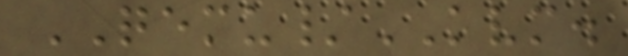QEMU/KVM.
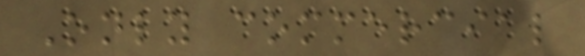Only commercial
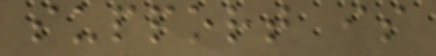support is
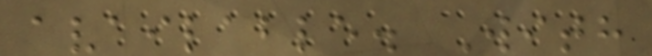available. With
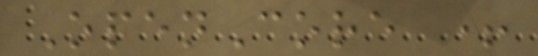OpenCore +
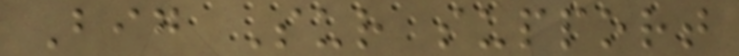Big Sur support
